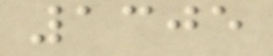1305
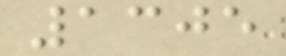1305
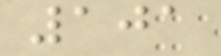101
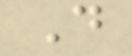D
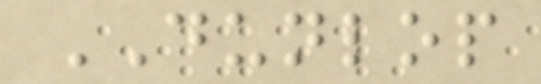DUNLOP
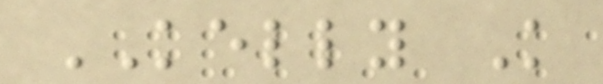KELLY K
